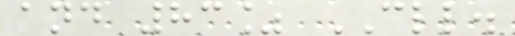and 83% CLL.
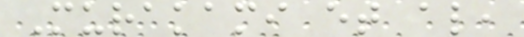Murakami et al,
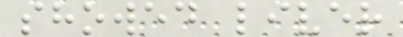showed liver
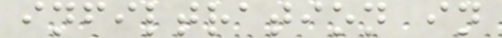infiltration in
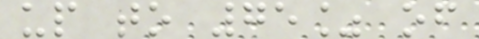up to 75% of
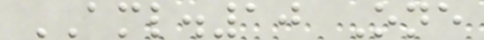AML.10 One
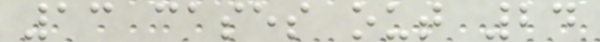13 cases out 24
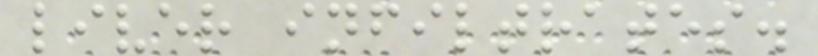liver infiltrates.
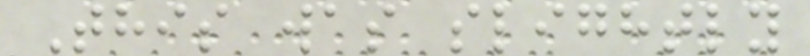This was slightly
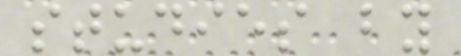studies by
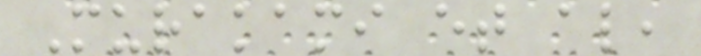Murakami et al,
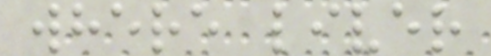where liver
